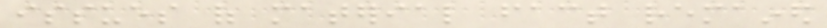issues of material fact remained
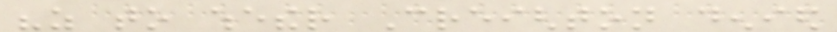"as to whether Creighton denied
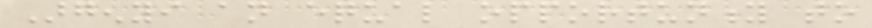Argenyi an equal opportunity to
